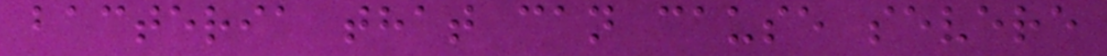bacteria that can cause severe
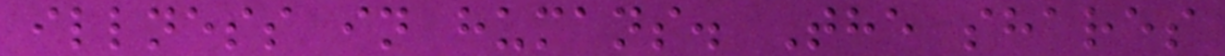illness in humans. The shares
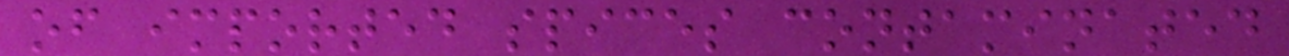of imported spices contaminated
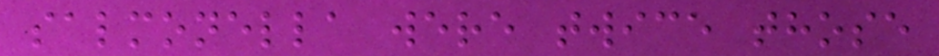salmonella were twice those
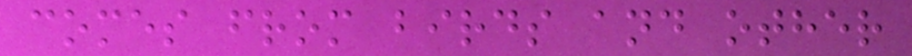comes from birds and other
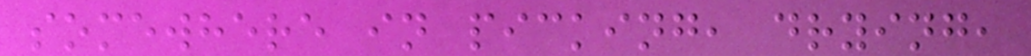somewhere in picking, drying,
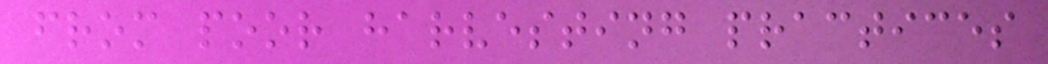from poor harvesting practices
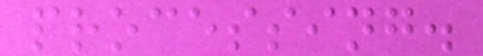processing.
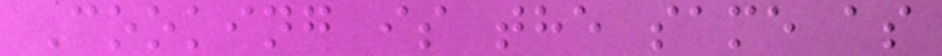Cooking is the same as
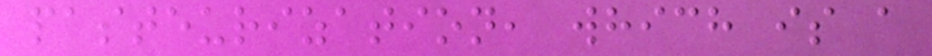pasteurization, which is a
